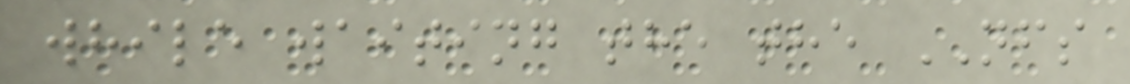while waiting the the NFS
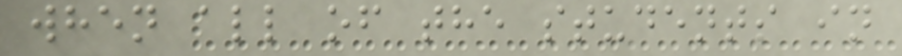when all of the students in
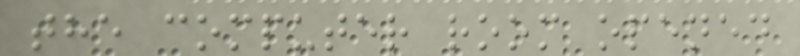the computer room opened
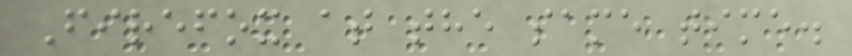Firefox at the same time.
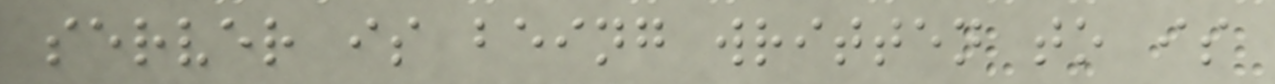server is being written to is
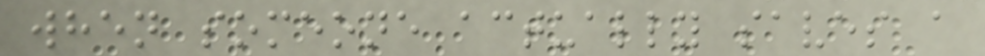when someone actually saves a
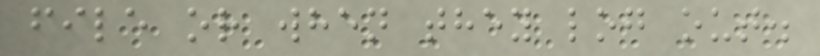file or when they log out.
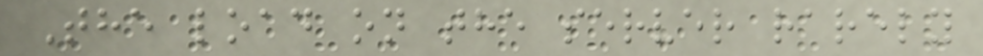The load on the server rarely
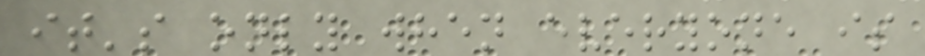it's only when everyone is
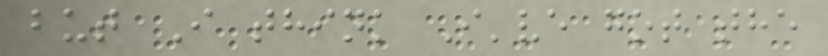but I think I've got the
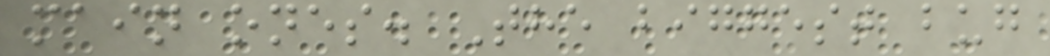main ones. The biggest bug
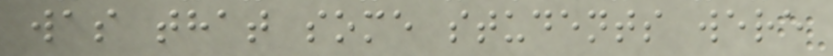was that some students were
